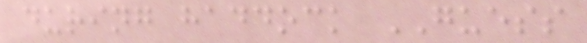during haddock GUESS
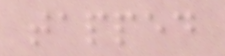tapped
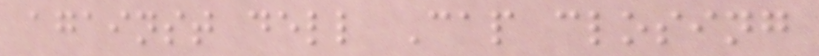against dell Cap closing
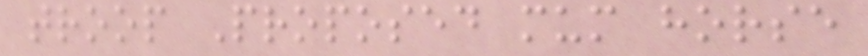troop Proposed mum horse
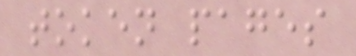token pages
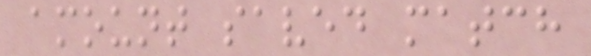amount saved match
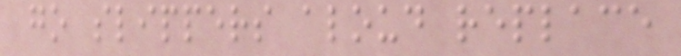go slippers aloud replace
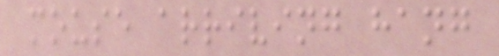mouse arriving hang
